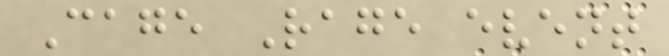Cage Rage event
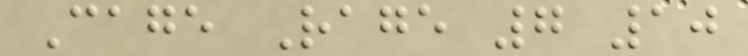Cage Rage 7 10
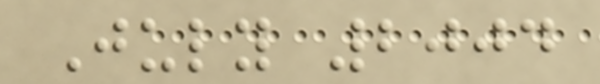July 2004
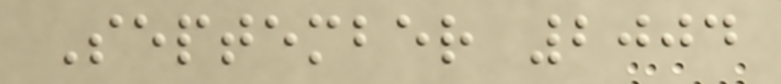September 2004
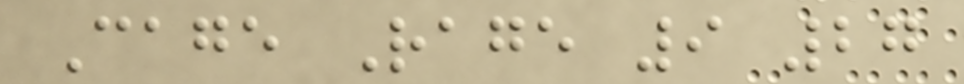Cage Rage 9 27
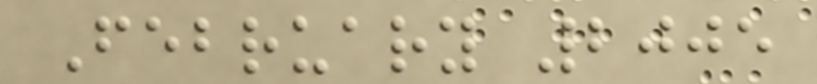February 2005
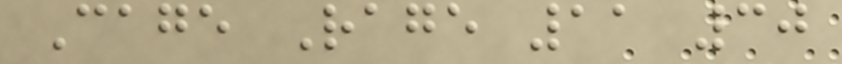Cage Rage 11 30
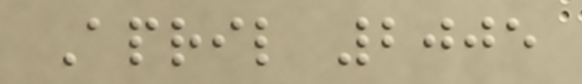April 2005
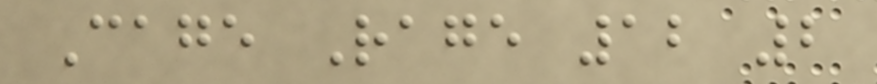Cage Rage 12 2
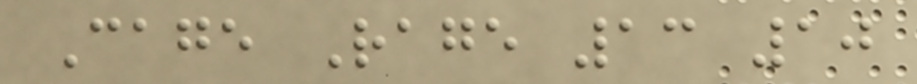Cage Rage 13 10
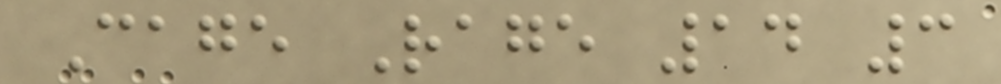Cage Rage 14 3
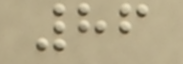86
